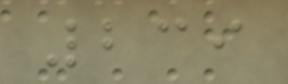239
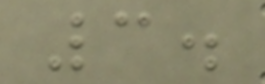3.
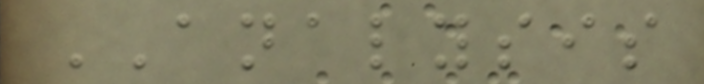ANALYSIS
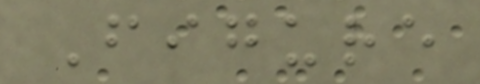Figure
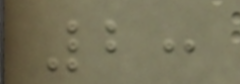2:
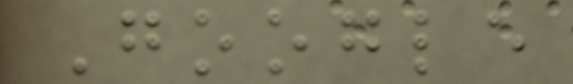Google
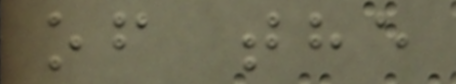of the
